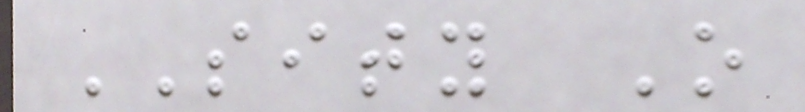SITY O
